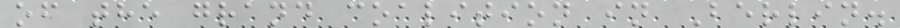of the grand coalition in Berlin.
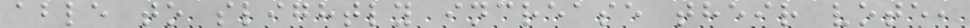able to slightly increase their vote,
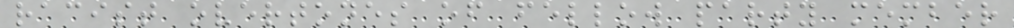racist overtones of fellow party member
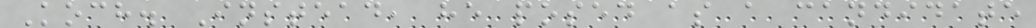Koch. Instead, he posed as a candidate
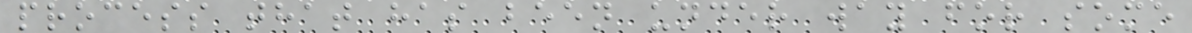process that has been under way for some
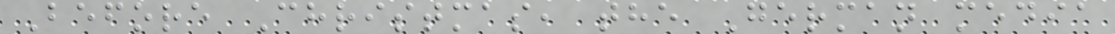Before Christmas, the German media
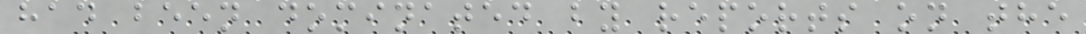had been dominated by reports on the
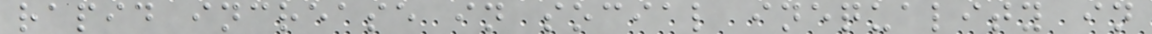rapid increase in social inequality in
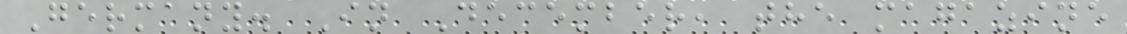Germany. In December, the magazine
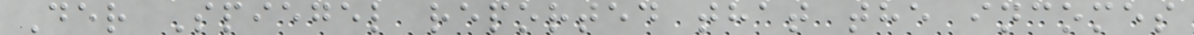Der Spiegel reported that the incomes
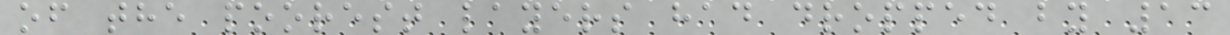of the poorest layers had dropped by 13
